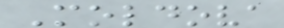Moldova
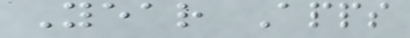Year Apps
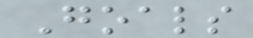Goals
